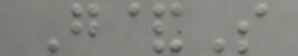G&S
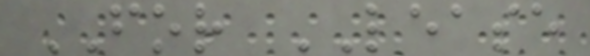FOR LEASE
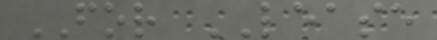FOR LEASE
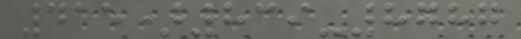415)839-8787
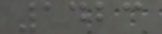1423
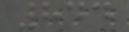844
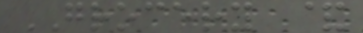GROCERY &
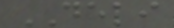DELI
